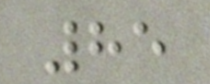85
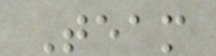Team
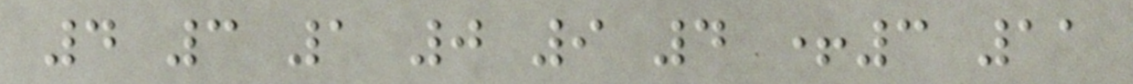4 3 1 0 9 4 +3 11
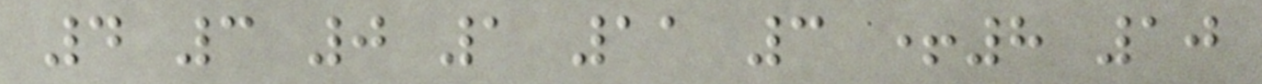4 3 0 1 11 3 +8 10
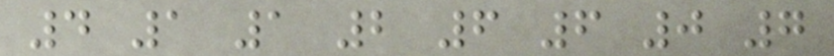4 1 1 2 6 6 0 7
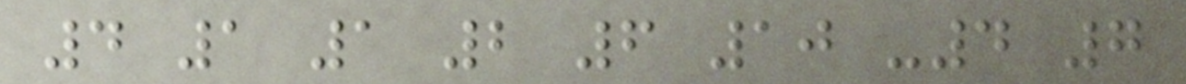4 1 1 2 6 10 -4 7
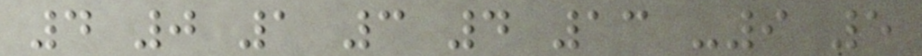4 0 1 3 4 13 -9 5
